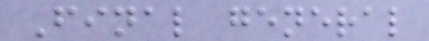Final general
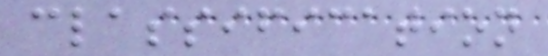classification
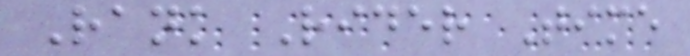Rank Rider Time
